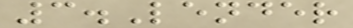3.Lender
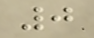0
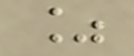%
